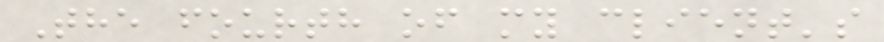The fourth of my client's
